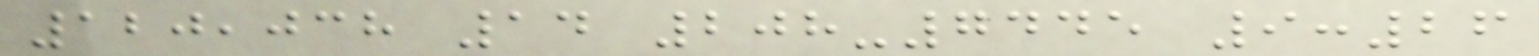120,038 14 208-7445 9:26
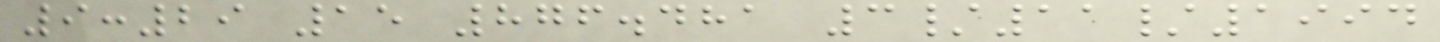9:29 15 876.481 3/11/1994
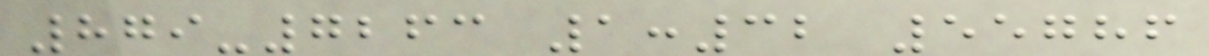879-7263 1:32 55786
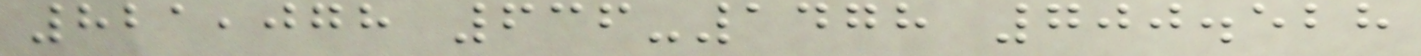821,078 636-1478 700.528
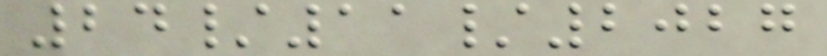24/11/2027
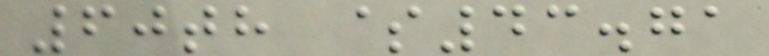60th $43.71
